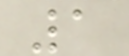1
